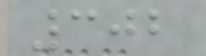302
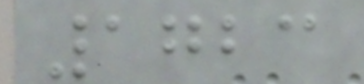1723
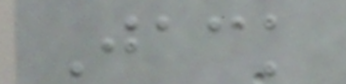Jack
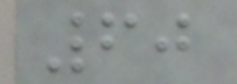60
